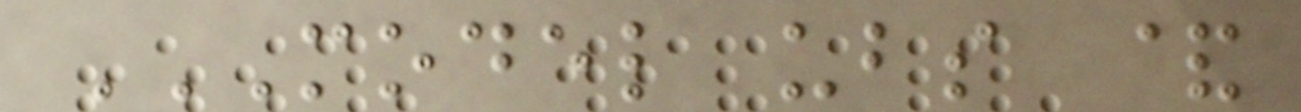MODEL UBS &
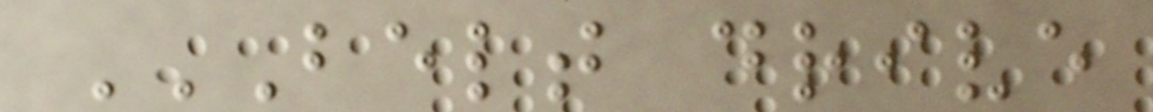BELT DRIVE
